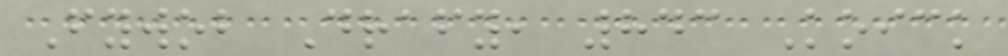Fywob Drafy, 843 Koick
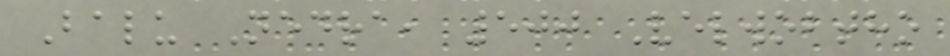Balu Nedra, 500 Velwobtho
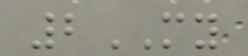2MY
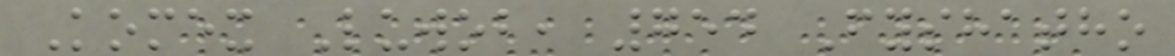Komex Luwob, 754 Fyshatho
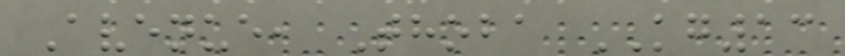Avenue, Thoba KG13
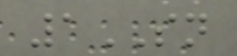1SN
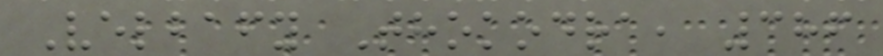Velbafy Thokodra, 386
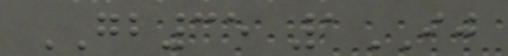GB35 1IJ
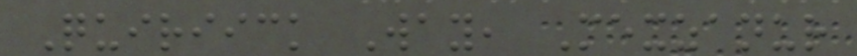Quiriick Way, Mexzanur
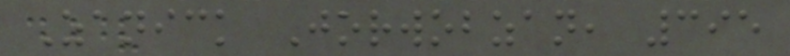Zanick Jorwobzan, 395
